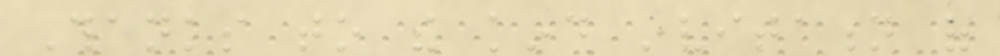Thanks to the kind invitation of
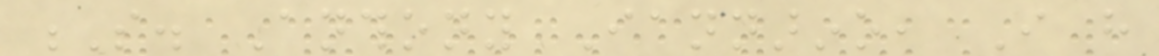S. Anthony Iannarino, I have
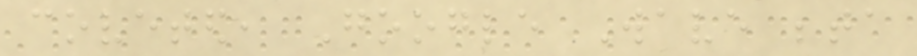coveted, Google Wave beta
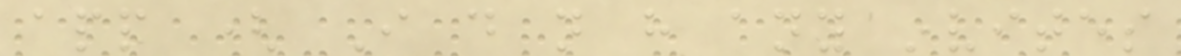app ( I do not have any invites
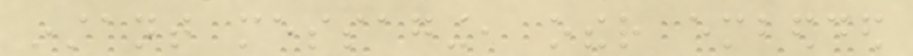instant messaging, other embedded
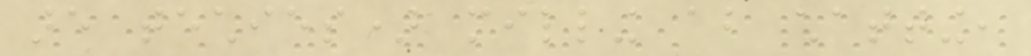are techies) milling about chatting,
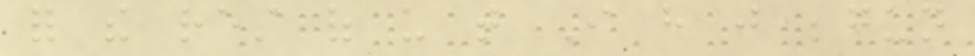for the rest of us that I have just begun
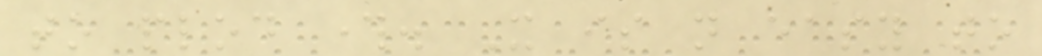to plod through. It is not easy to
